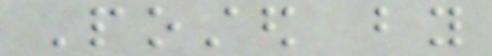Posted by
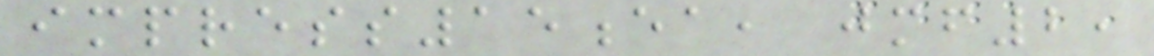impress15ea, jmf2,
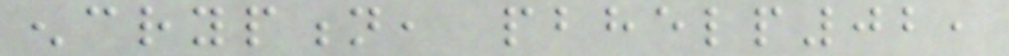encryption, pbhelp02,
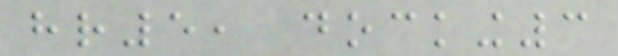hr5, docking3
